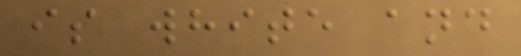is white and
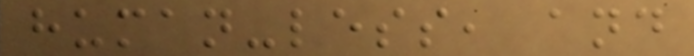human-less, and
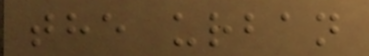the urban
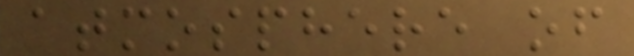atmosphere of
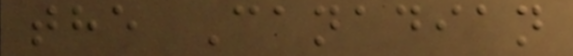the Canadian
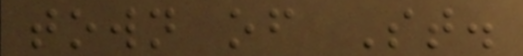town of St.
